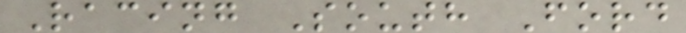Racing South Ford
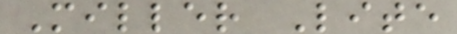Miller Lite
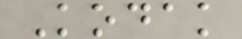Kodak
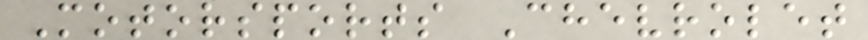Motorsports Chevrolet
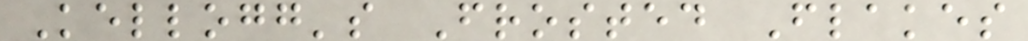Kellogg's Frosted Flakes
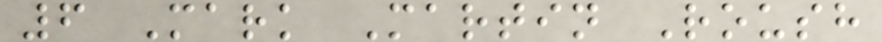6 Mark Martin Roush
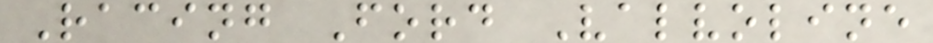Racing Ford Valvoline
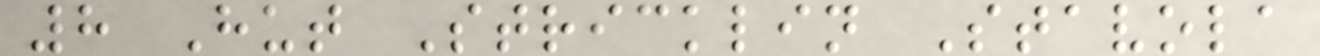8 Hut Stricklin Stavola
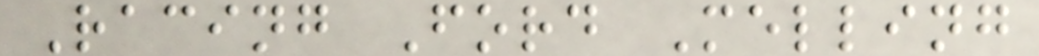Racing Ford Melling
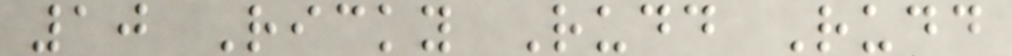10 Ricky Rudd Rudd
